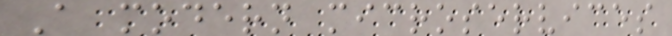A modern microservices
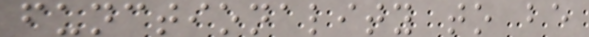functionality to be
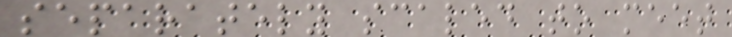separately scaled to meet
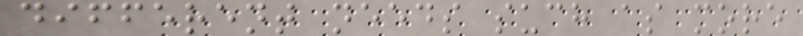different needs such as more
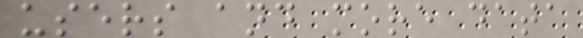users and more data
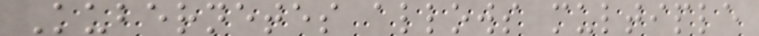Kubernetes allows multiple
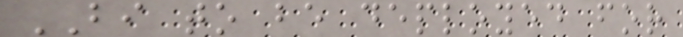BI to be deployed for
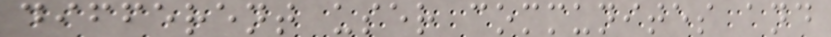different user communites and
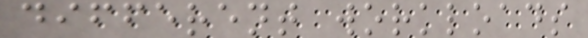different workloads
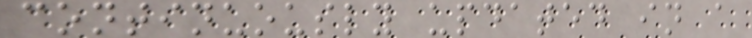continuously updated in a
